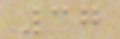37
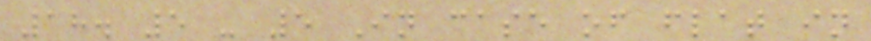18. 5 - 5 In case of flat in
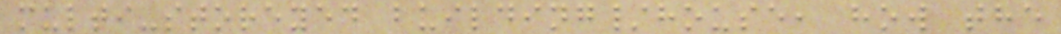multi-storeyed building/house, how the
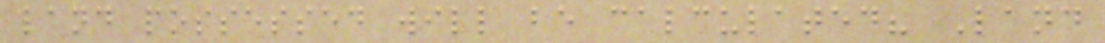land possessed will be calculated? Land
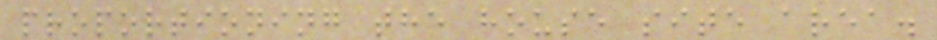proportioning the house site area.
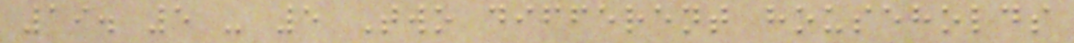19. 5 - 5 Two different households
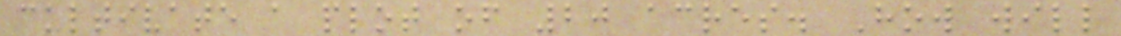cultivate a plot of 20 acres. How will
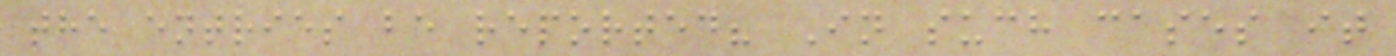the entries be reported? In such cases it
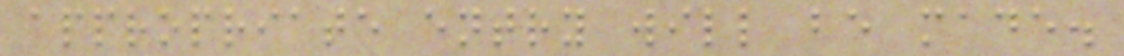appropriate entry will be made.
